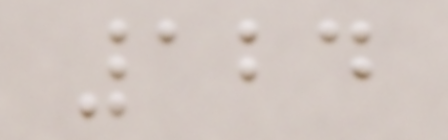124
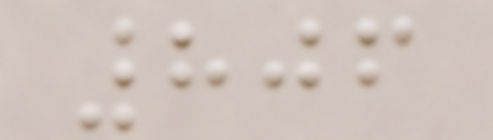806
